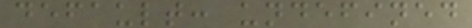default: undefined
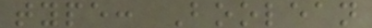type: Boolean
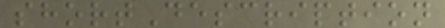shortDescription
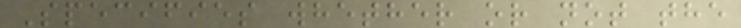Specifies whether or not the
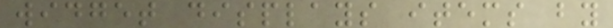widget displays items by
